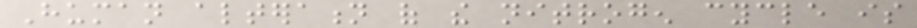Human alteration of the nitrogen cycle is
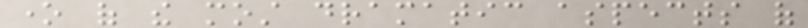one of the most dramatic aspects of
